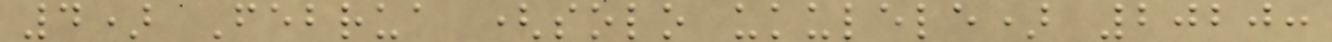4) Februa (solo ukulele) 2020:
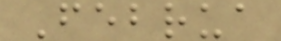Februa
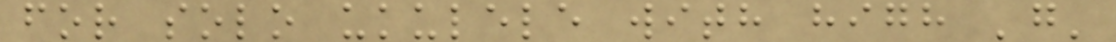for solo ukulele with high 'g'
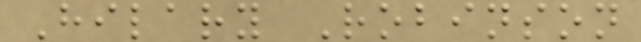Hilary Robinson
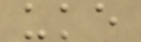uke
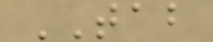TAB
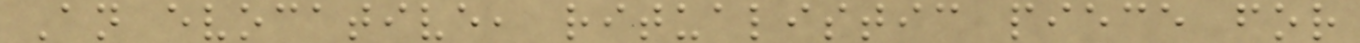An evocative, ritualistic piece for
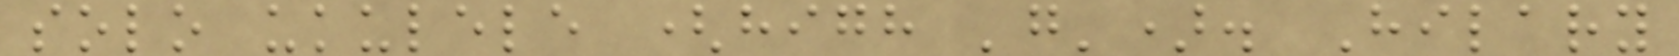solo ukulele (high 'g'). Hilary
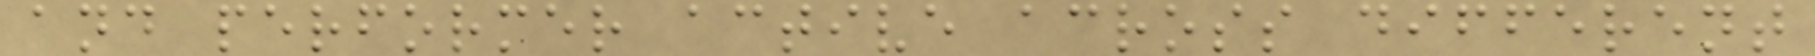and performer active across different
